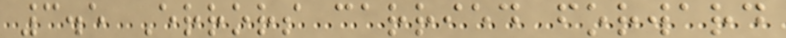3.5 Errors carried forward
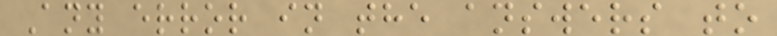Any error in the answers to
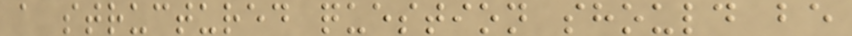a structured question should be
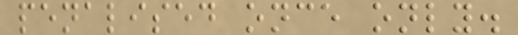penalised once only.
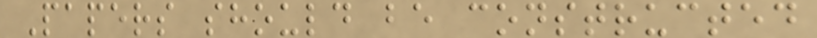Papers should be constructed
